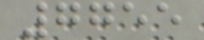7755
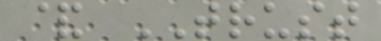& TRUST
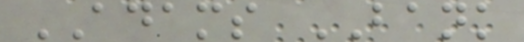ADAMS BANK
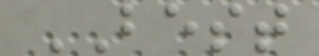BEST
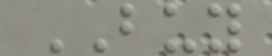BUY
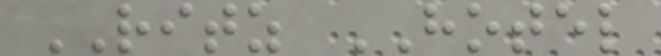RITZ HOTEL
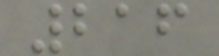216
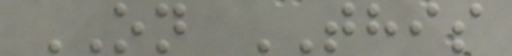ON THIS
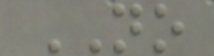NO
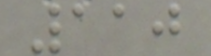110
